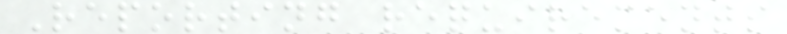Reporting requirements
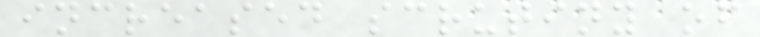increased scrutiny of
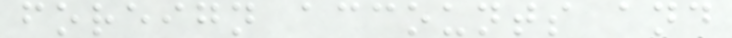foreign accounts and
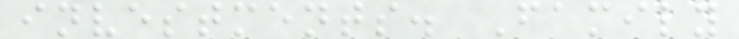investments. Family
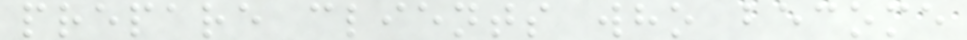prepare clients who become
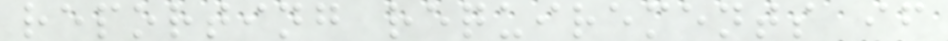reporting requirements if
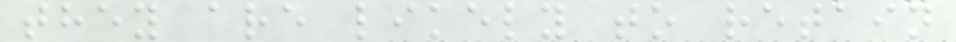they are likely to retain
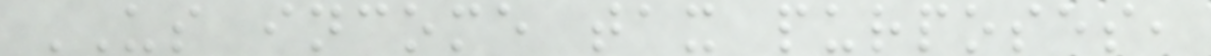US income tax purposes,
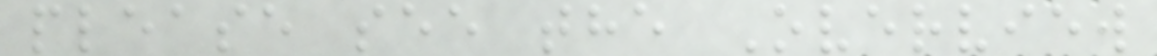please see the Overview
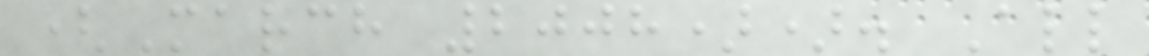(March 2008)). All
